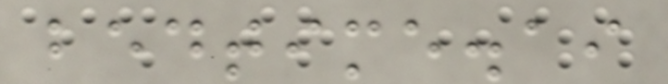bedtime.ai
